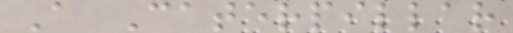A Caterpillar
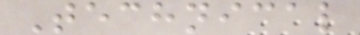Technical
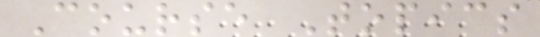Course Topics
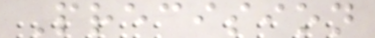Precision
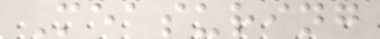Measuring
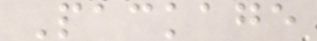Package
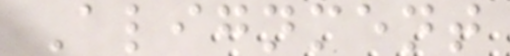Alignment
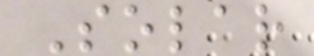Solar
